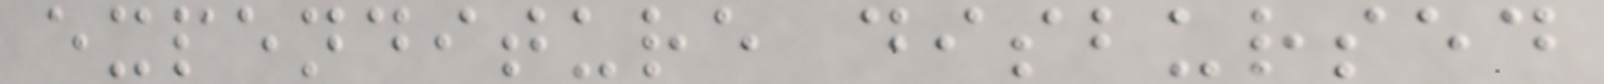expenditure disbursed
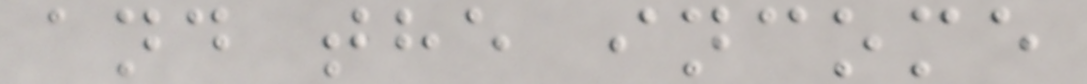and the income
